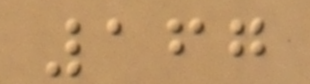167
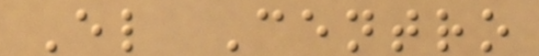El Centro
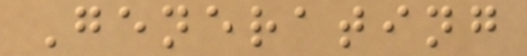Generating
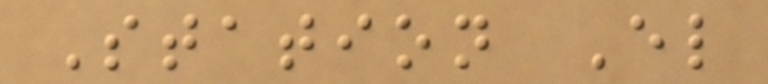Station El
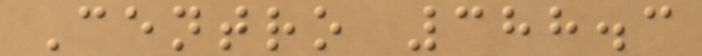Centro 388.3
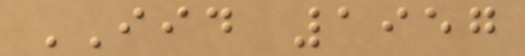IID 1957
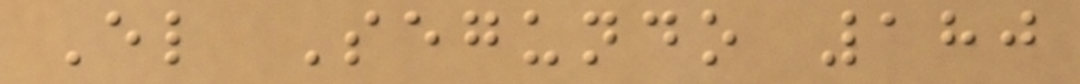El Segundo 180
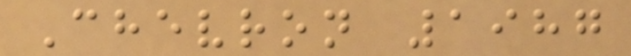Chevron 1987
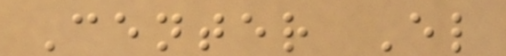Center El
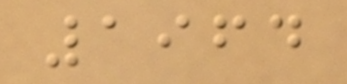1964
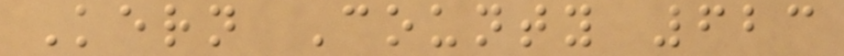Kern County 623
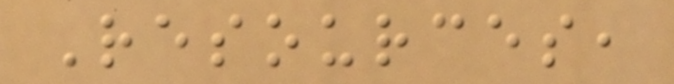Resources,
